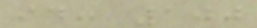id: 100
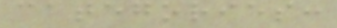categories:
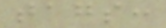tags:
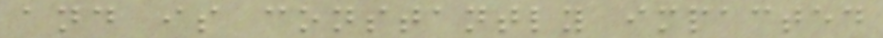and is constantly impacted
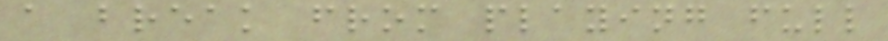a break from playing full
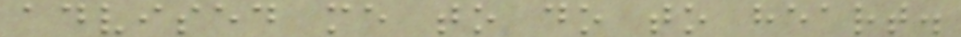advised me to do to heart.
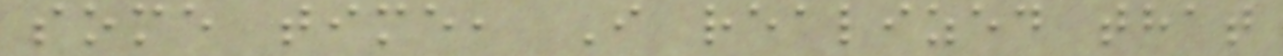some time, I realized that
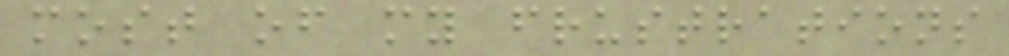most of my frustrations
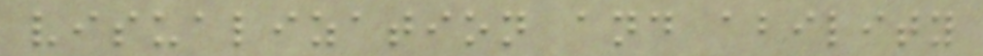visualization and ability
